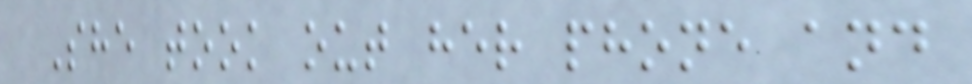She took out her phone and
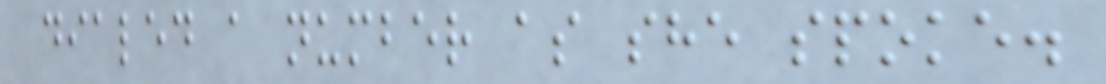dialed a number as she spoke.
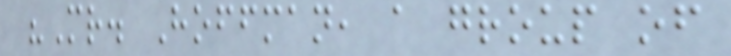"Mr. Hoffman, a group of
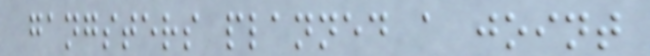gangsters planned a joint
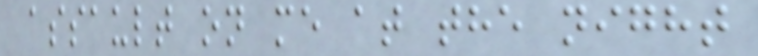assault on me at the night
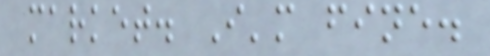market. I'm fine.
